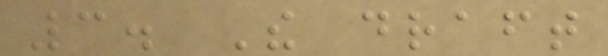3. The draft
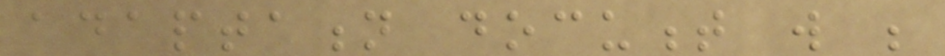adaptation document will be
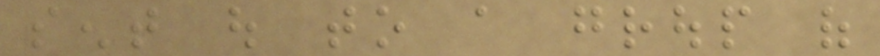sent out to a group of
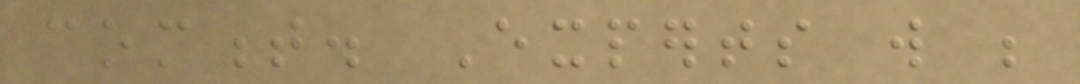comment. Experts will be
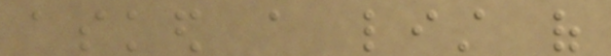asked a list of
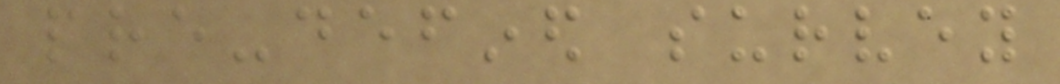pre-defined survey
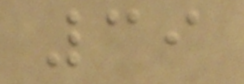39
